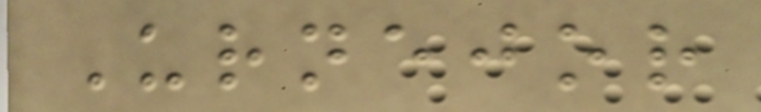Urnejor
